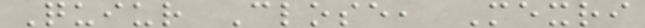Quiur Close, Mexri
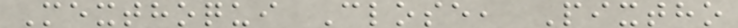Mexthoqui Close, Pixtho
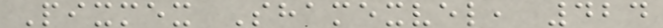Pixmex Shamexvel, 424
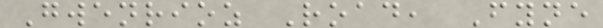Gwenrioz Road, Fyne
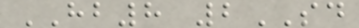HB8 2SD
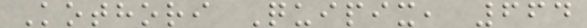Kothori Quipix, 664
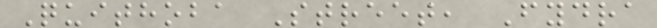Quithoba Street, Fydra
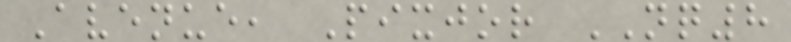Avenue, Pixjor NQ8
